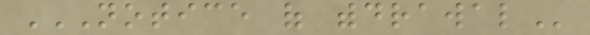NOTICE OF WITHDRAWAL
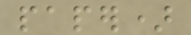paper)
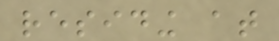residing at
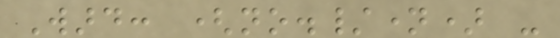Ward: (no./name) -
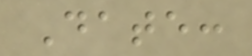Date:
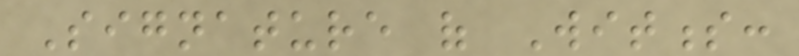Signature of Witness:
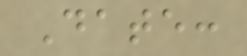Date:
